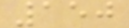150
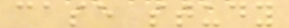case study
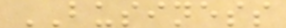BUSINESS
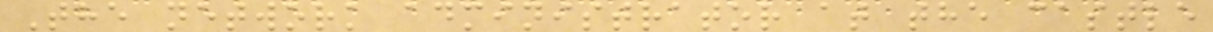The network administrator at the castle
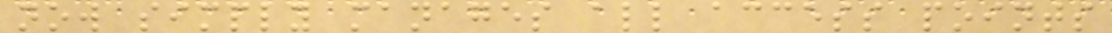now simply manages all access points
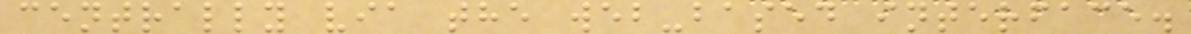centrally via the web-based interface.
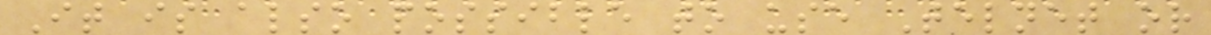It is also possible to use Telnet or
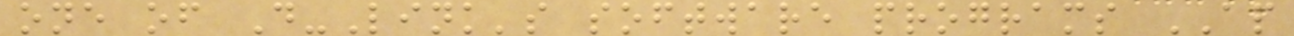one of D-Link's software programs AP
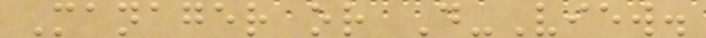Manager or D-View.
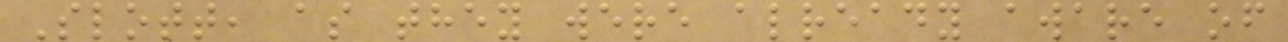Slott, as they were already aware of
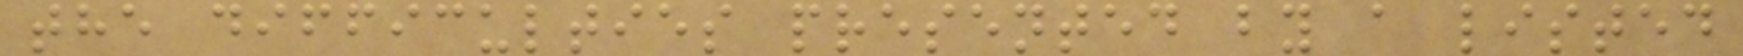the difficulties presented by a listed
